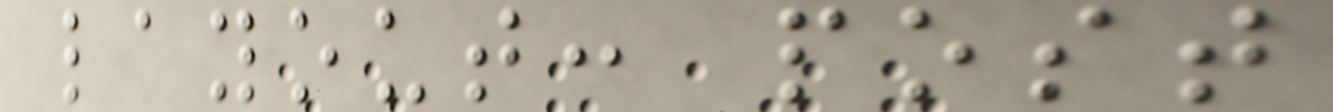layout: post
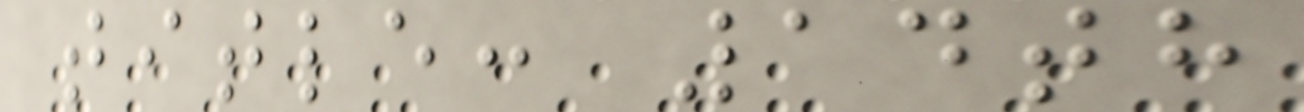title: 14th
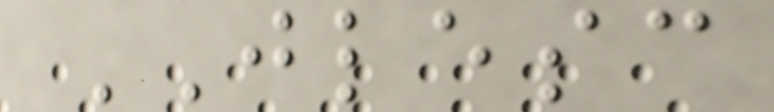JLESC
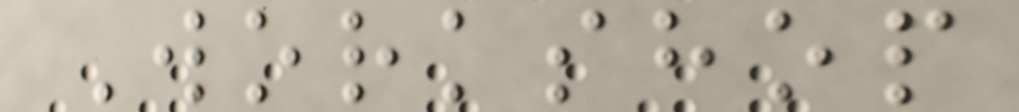Workshop
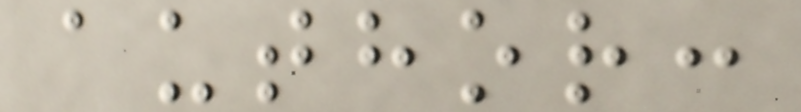author:
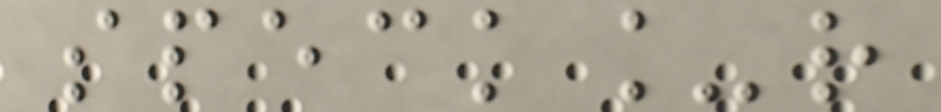speck_r
